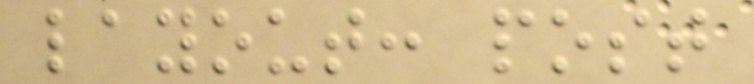layout: post
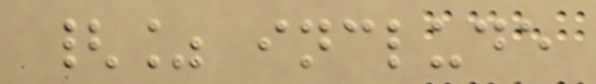{% include
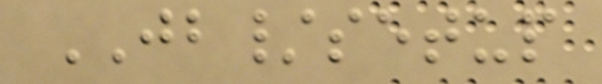JB/setup
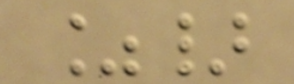%}
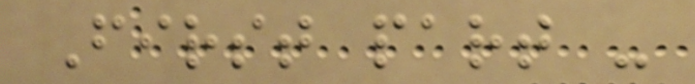First part -
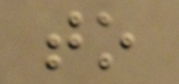to
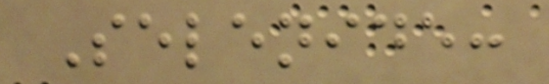Selenide:
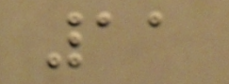11
